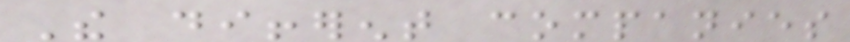The different companies
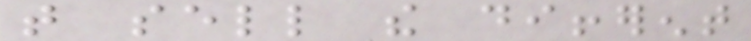that sell the different
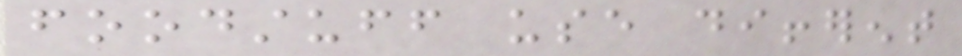foodstuff use different
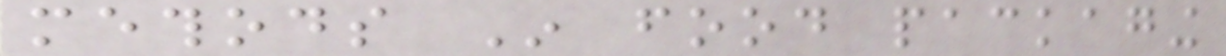methods In food packaging
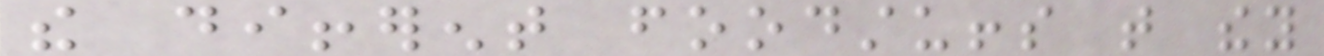the different foodstuffs that they
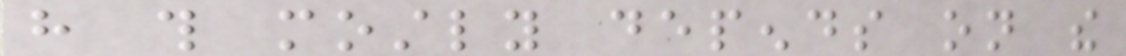have this mostly depends on the
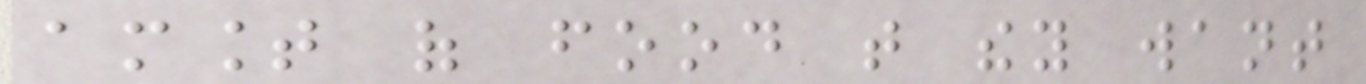amount of food that they want
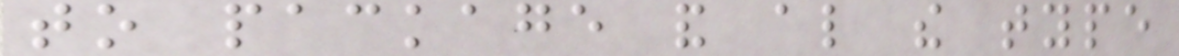to package and also the type
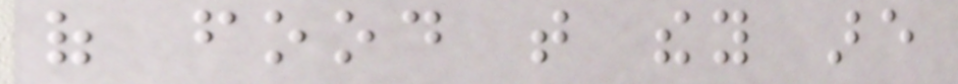of food that they are
